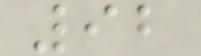92
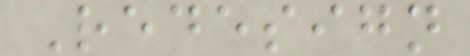Redesign
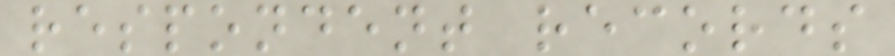respondent records
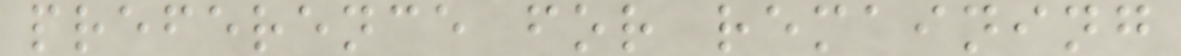preference for remaining
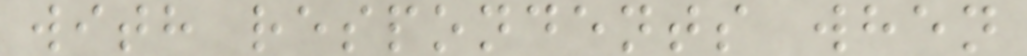with respondents when
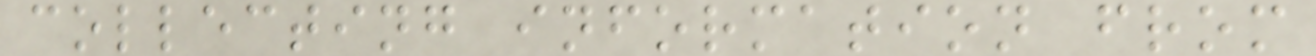collecting information from
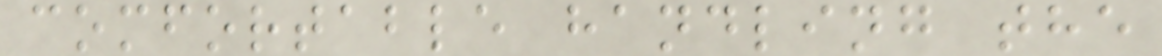comfortable handling the
